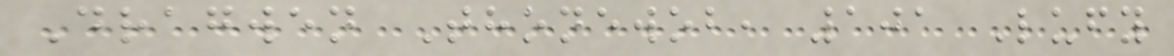Dragwen Thonewob, 101 Lufy
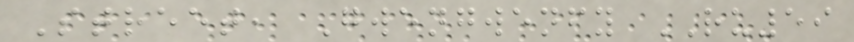Street, Gwengwenfy RU59
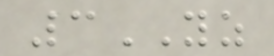3YZ
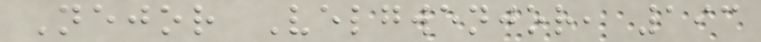Nejor Velgwenjor, 193
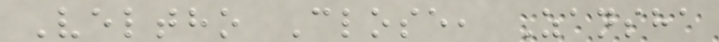Veltho Close, Zansha
